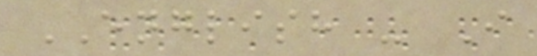ENGLISH - I
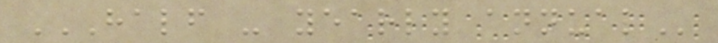HALF - YEARLY ANNUAL
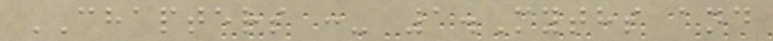CHAPTERS :- 1.Myths and
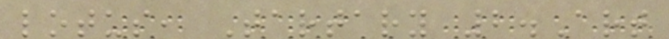lotus, Tartary 2.Art
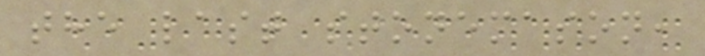the last stonemason,
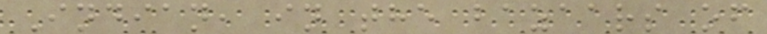Indian, in the bazaars of
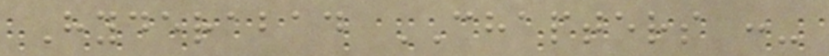Hyderabad CHAPTERS :-
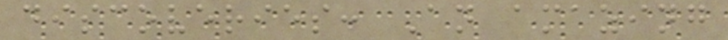discoveries: An amazing
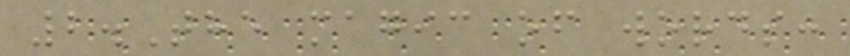2.The magic of words:
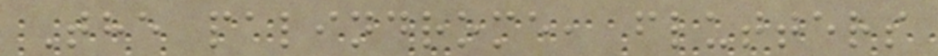The palindrome, flutters
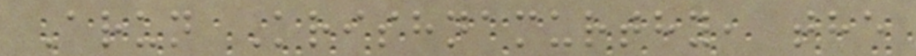Arun Krishnamurthy, the
